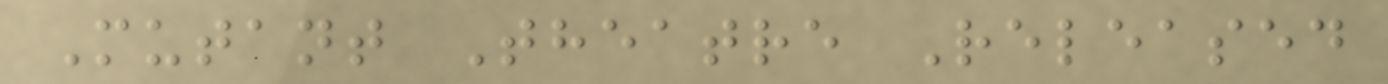Mutant Theatre Released
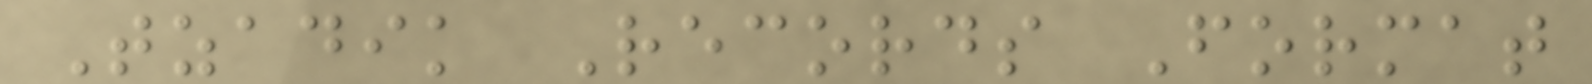Tzadik Records Format
